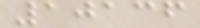10136
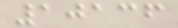10136
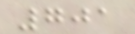701
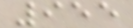955
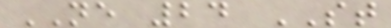NE 24 ST
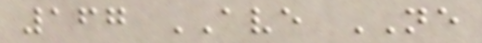167 AVE NE
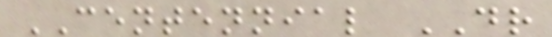CENTENNIAL DR
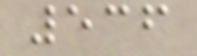536
